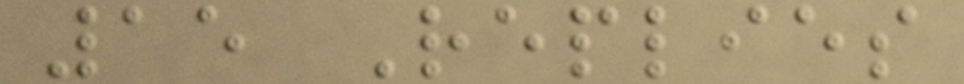15 Replies
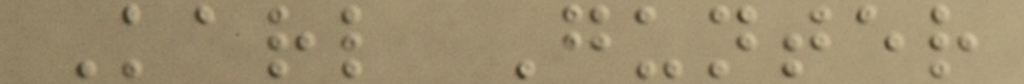Karl Gunter
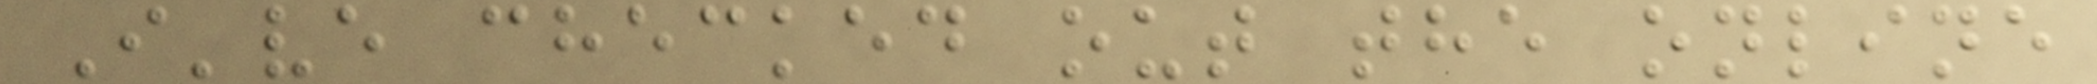I've checked out the online
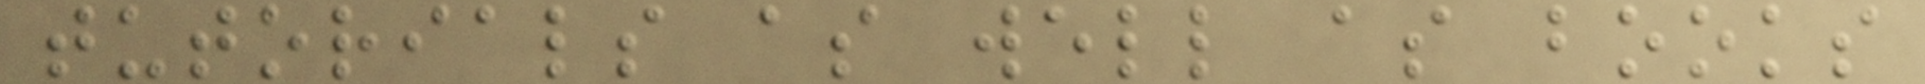tutorials as well as books
